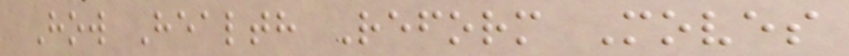How Health Reform Moves
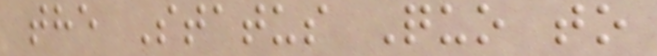the Status Quo to
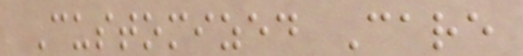Customized Care
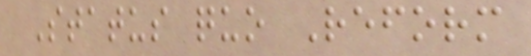Status quo Reform
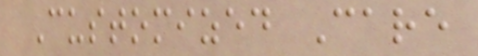Customized Care
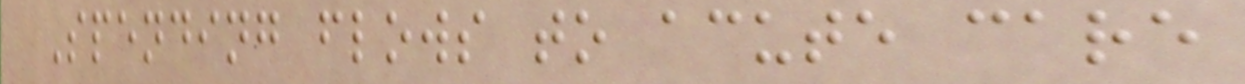Spending flows to acute care
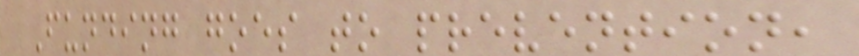Funding goes to prevention,
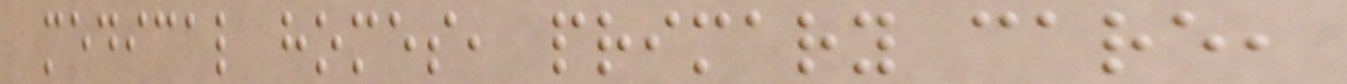medical homes, primary care,
